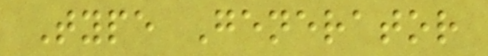Type Generator
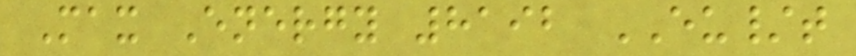Max Energy 8192 EU/t
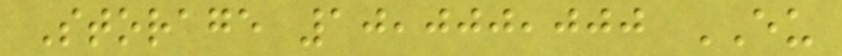Storage 10,000,000 EU
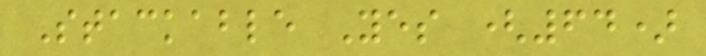Stackable Yes (64)
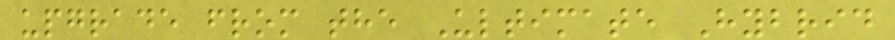upgrade from the Ultimate Hybrid
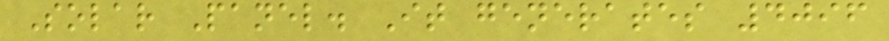Solar Panel. It generates 4096
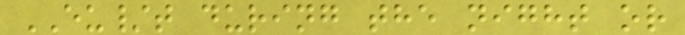EU/t during the night or
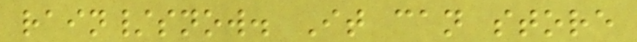rain/snow. It can store
